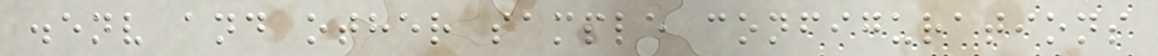.env and other sample configurations
